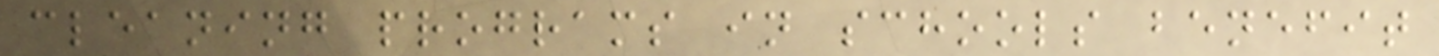cleaning programs in schools benefit
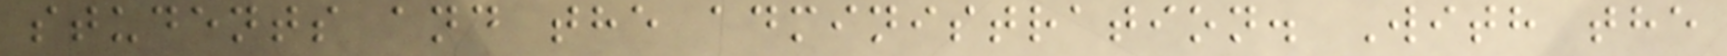students and the administration. With the
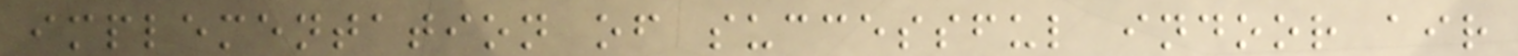implementation of successful indoor air
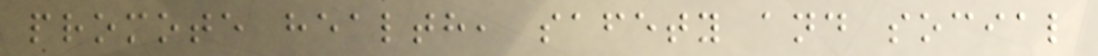promote health, safety and social
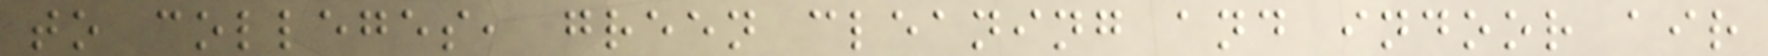to colleges, green cleaning and indoor air
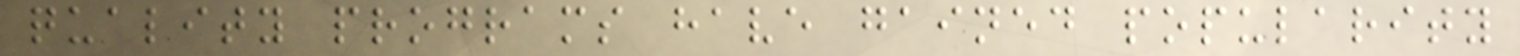quality programs have gained popularity
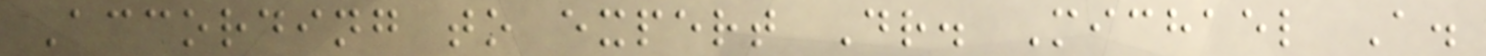According to expert Dr. Michael A.
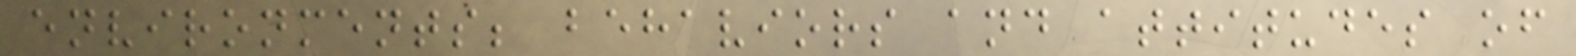environments; behaviors and attitudes of
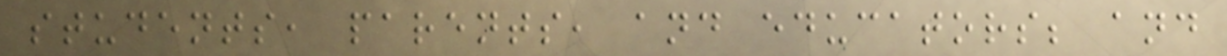students, parents, and educators; and
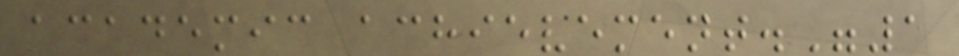academic achievement."1
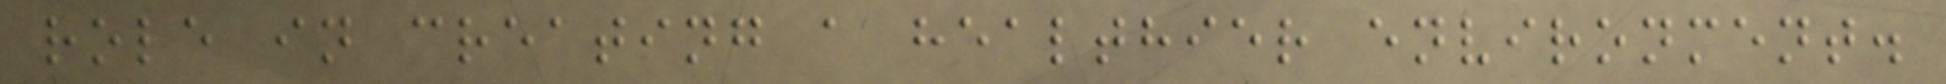role in creating a healthier environment.
